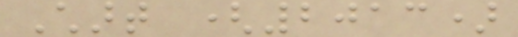Chart (2013)
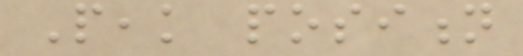Peak position
